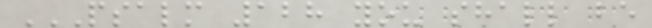PSALM 128 YOU SHALL BE
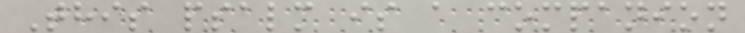This psalm is a companion
